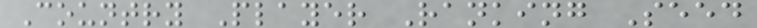Country Player Ranking Seed
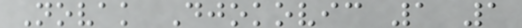Novak Djokovic 1 1
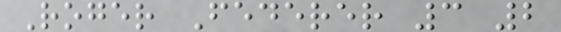Roger Federer 3 2
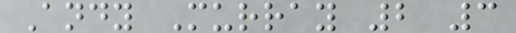Andy Murray 2 3
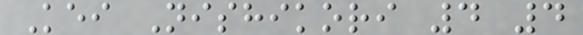Kei Nishikori 4 4
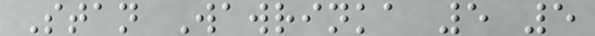Stan Wawrinka 5 5
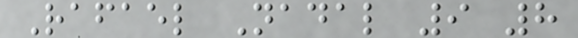Rafael Nadal 9 8
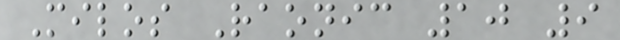Milos Raonic 10 9
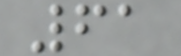61
